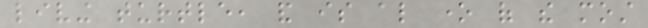living turtle, and is also one of the most
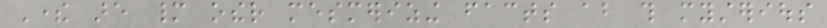There are many other mesmerizing facts about this mysterious
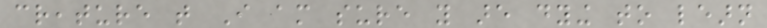creature that I am sure you are dying to learn
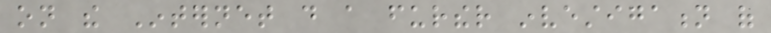on the Internet do a further investigation of
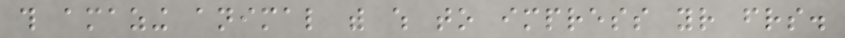this amazing animal with which to impress your friends.
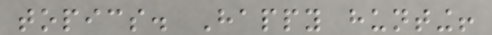topics. Happy hunting!
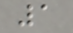1
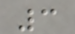3
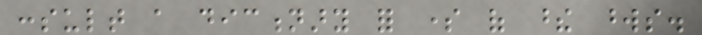consult a dictionary for some of these words.
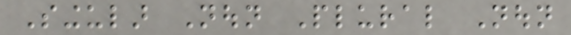Singular Noun Plural Noun
